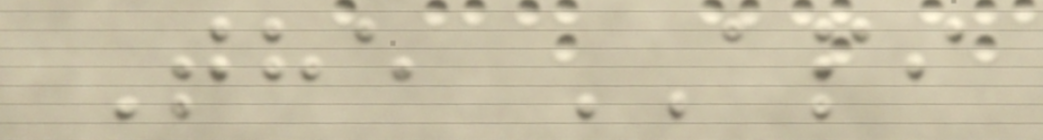The API
